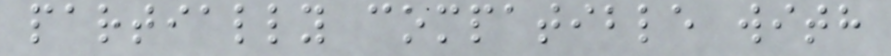partially compatible with
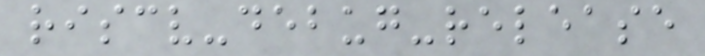riscv-debug-release
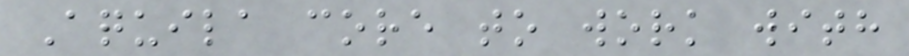Aquila core to work with
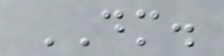DM.
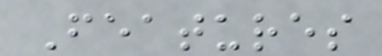Features
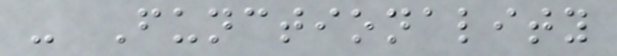- Functionality
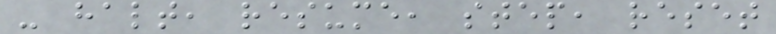- halt, resume, step, reset
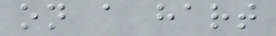on a hart
